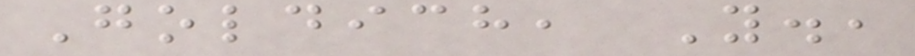Goldich, Y.,
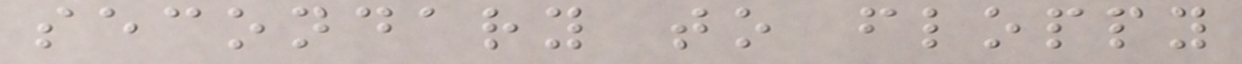secondary to floppy
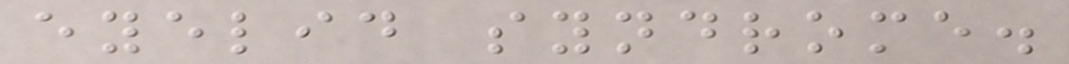eyelid syndrome.
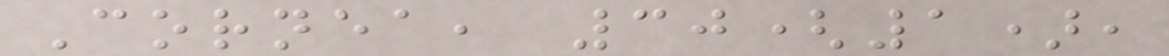Cornea, 30(1),
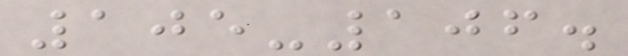105-106.
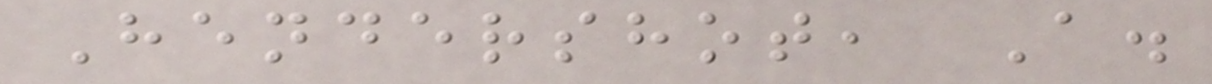Hendershot, A.
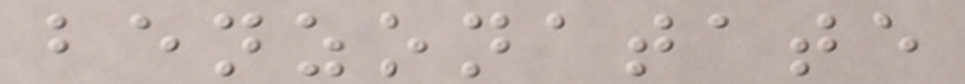benzonatate
